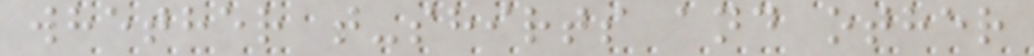whether t-shirts and other
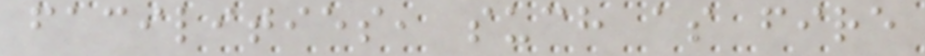facilities, such as fire
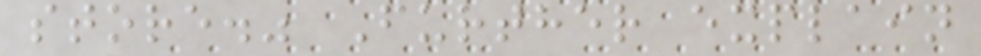store." Further explain
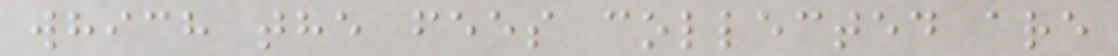which the fees collected are
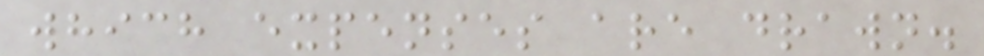which expenses are drawn.
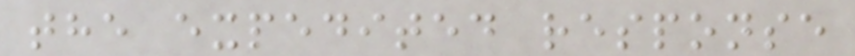the expedited response
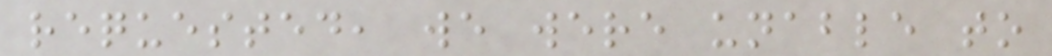requested, we were unable to
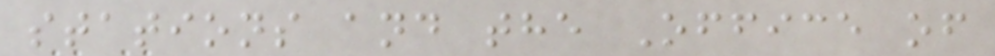stations and the Office of
